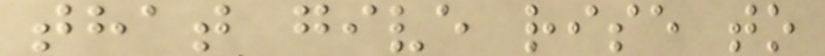that give rise to
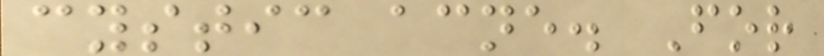cystic acne. For
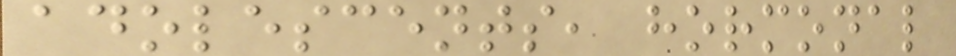adolescents, hormonal
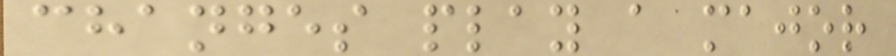changes play a major
